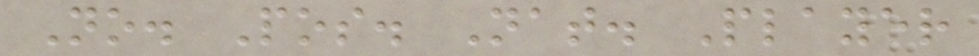No. Pos. Nat. Player
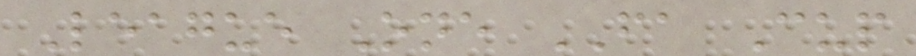League One FA Cup
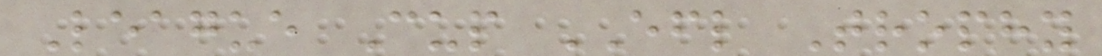League Cup EFL Trophy
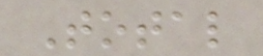Total
